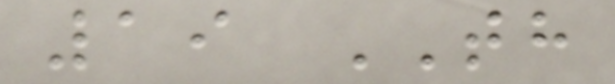19 TH
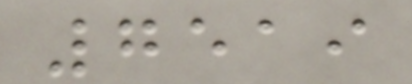7519
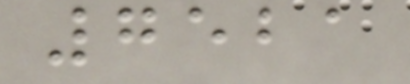7521
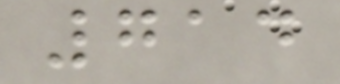714
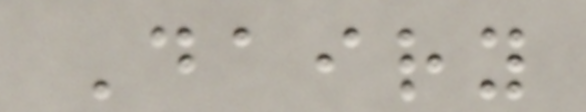Dairy
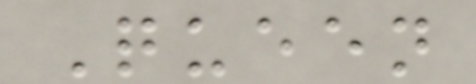Queen
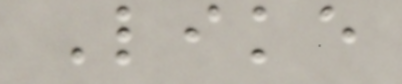Like
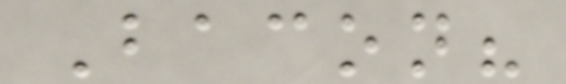Bacon?
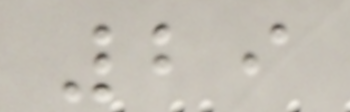29
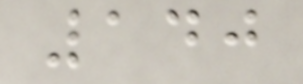140
